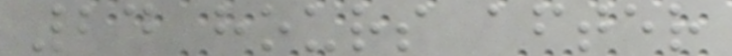24 hours after
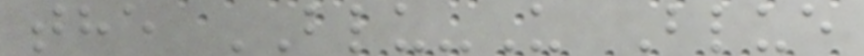the BLU-U Blue
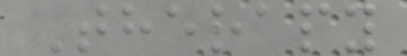Therapy
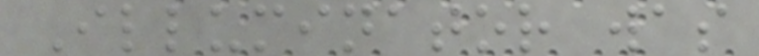Illuminator was
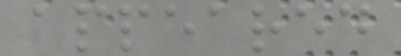appeared
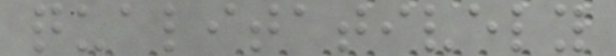qualitatively
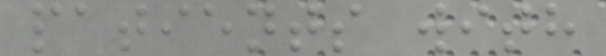patients with
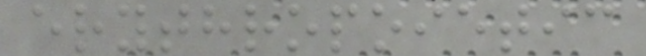erythropoietic
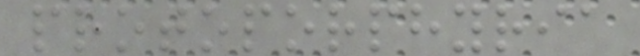protoporphyria
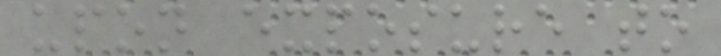upon exposure to
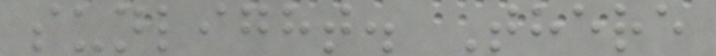sunlight. There
